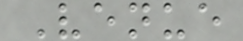Venue
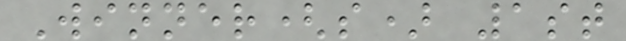Winner(s) 1st
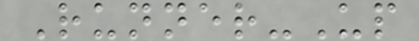Runner-Up
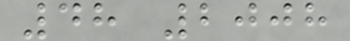48 2008
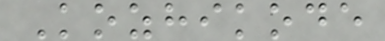Kozhikode
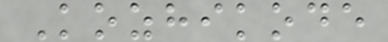Kozhikode
